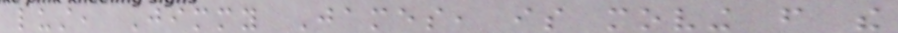lust, Jimmy James, is moving from the
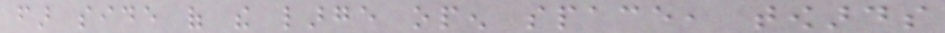far side of the large open space, towards
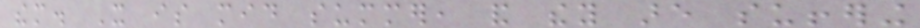them. It is mid summer, and they are suffering
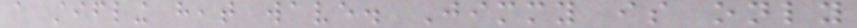a stifling heat wave. Jimmy is only
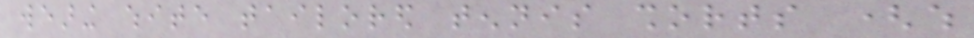wearing white tailored tennis shorts (which
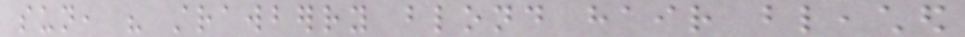sun, his strawberry blond hair bleached
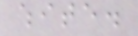white.
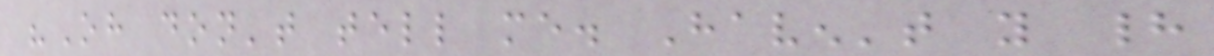"Oh don't tell me. Haven't you had
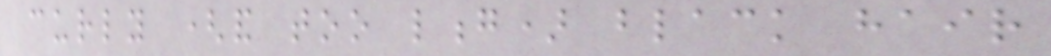curly (and too long) black hair
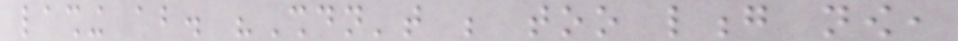lashing about. "Shouldn't be too long now,
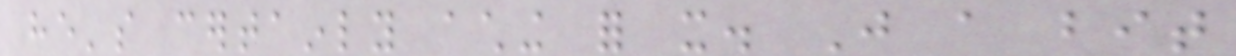he's certainly aching for it. Just a bit
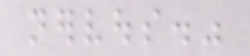nervous."
